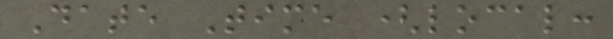Date Time (local:
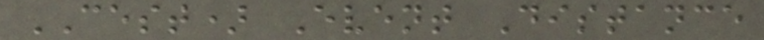CEST) Event Distance
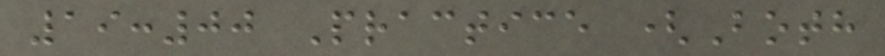19:00 Practice (Both
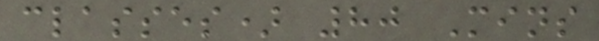classes) 80 Mins
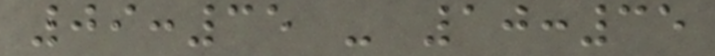09:35 - 10:35
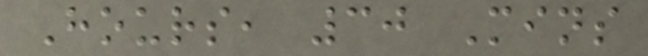Hours, 30 Mins
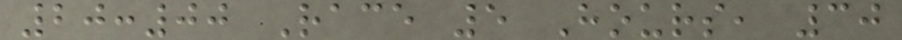20:00 Race 5 Hours, 30
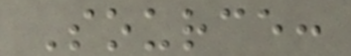Source:
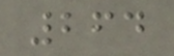264
